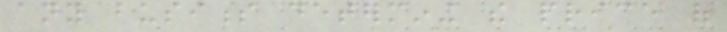any business determining the price of
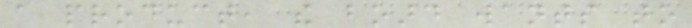a product, the board wants to
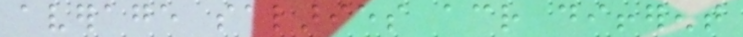average salaries across different
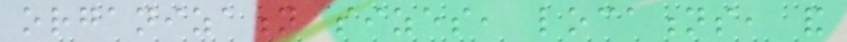organization sizes, locations, and
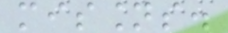missions.
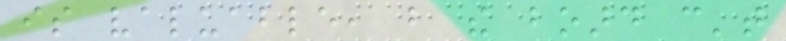is valuable, but the board can't
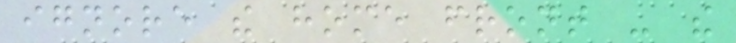ignore the home front - the
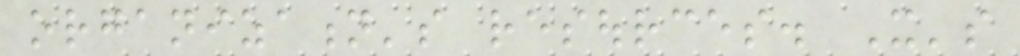organization's resources. It's
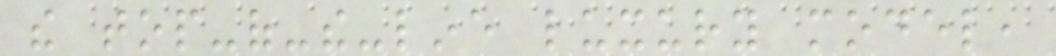the top-of-the-line luxury model,
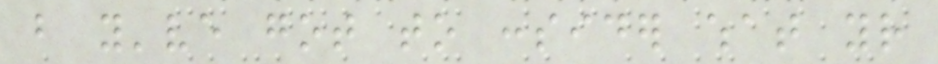but you've got to consider what your
